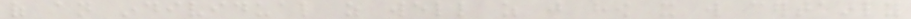of an individual as well as just how it will certainly
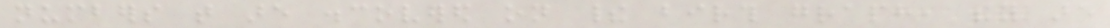numbers that are discovered on their birth graph, they are
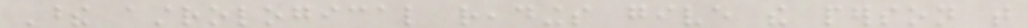These astrological readings give the person that
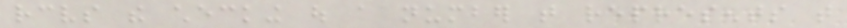receives the checking out a number that represents that
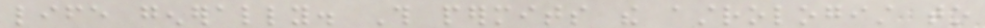life generally. This permits the astrologist to
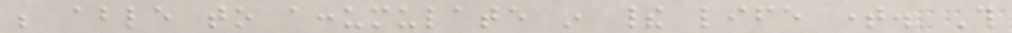be able to accumulate in their life time. This
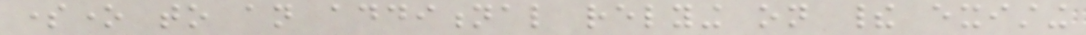someone to an additional relying on their existing
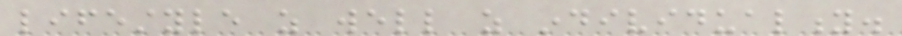lifestyle as well as individuality.
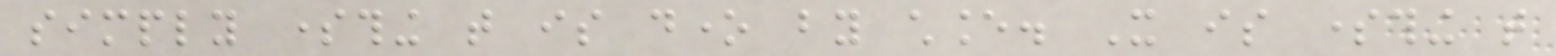simply something that is done by chance. It is something that
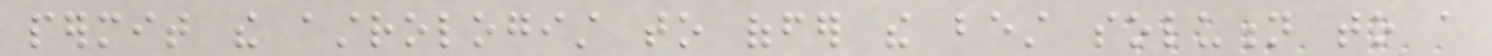permit the astrologist to offer the best solution to a
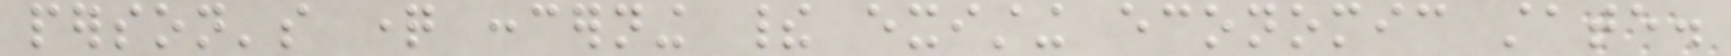person's question concerning their existing economic state.
